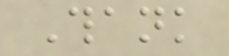Thank
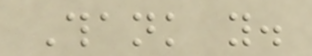Thank you.
